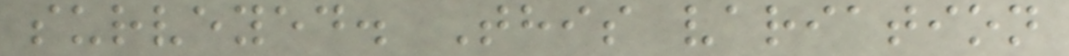surveyed. This variation
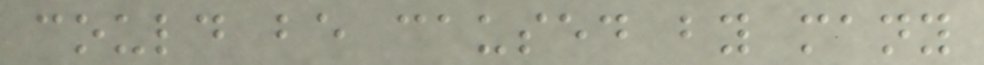could be caused by many
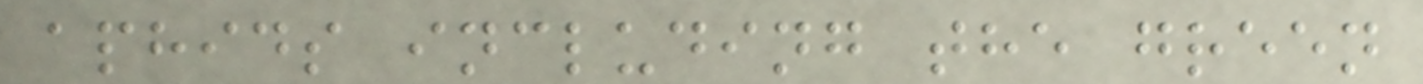aphids including the green
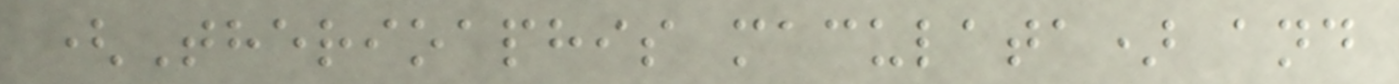(Therioaphis maculata) and
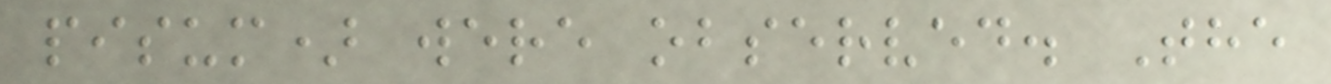pisum) were observed. The
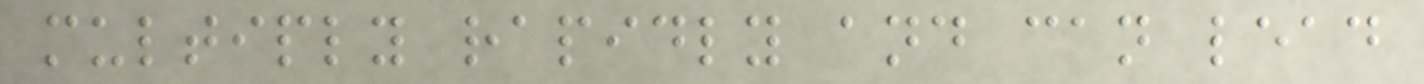multiply rapidly and can lead
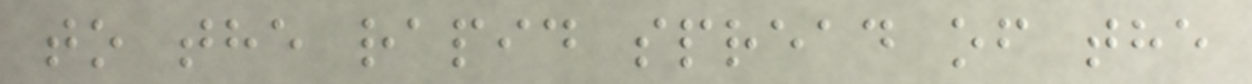to the rapid spread of the
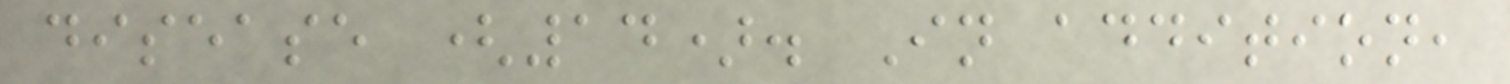disease (14). In addition,
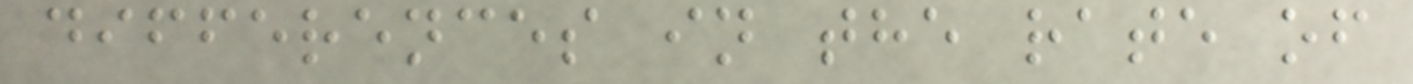differences in the rate of
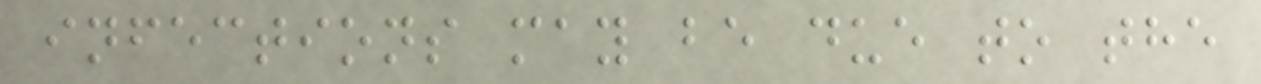infections may be due to the
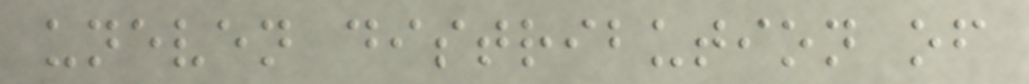uneven distribution of
